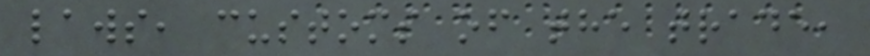laws, customs of the trade,
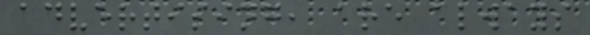advertising, are always
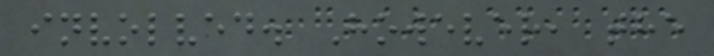involved. However, the
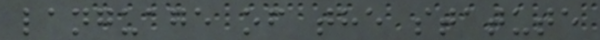language of the statute
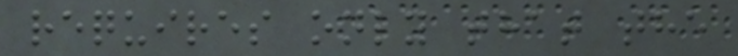requires only that the
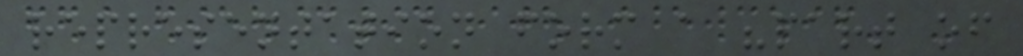representation form a "part of
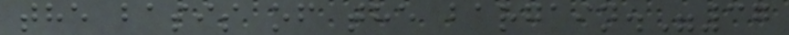the basis of the bargain."37
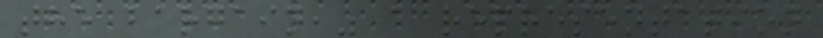the bargain," a representation
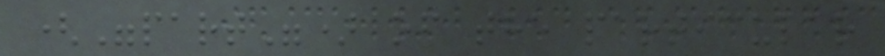("part") of the particular
